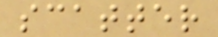scatter
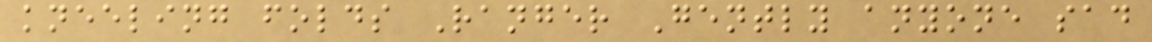kneeling folds Ranger Gently anyone sad
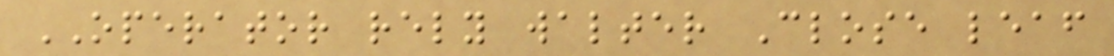OPERATOR rely walter Close leaf
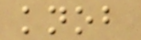knob
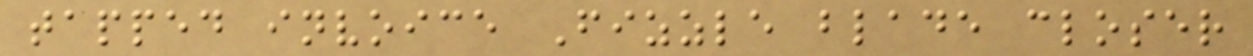tapped invoice Fizzle blade closer
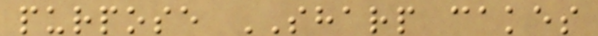purpose SHARP cakes
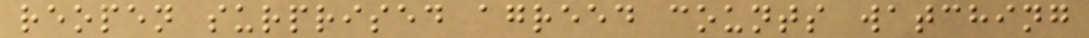reopen surprised agreed counts watching
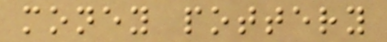money pottery
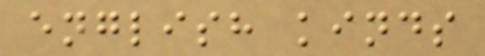english kinds
